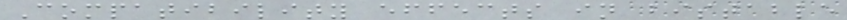Compatibility effects in bistable
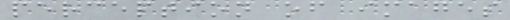perception of images
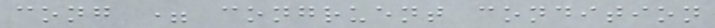cong = congruent condition
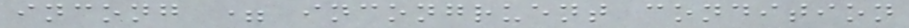incong = incongruent condition
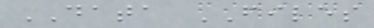DATA FILES
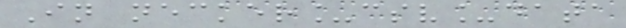In necker_csv_data
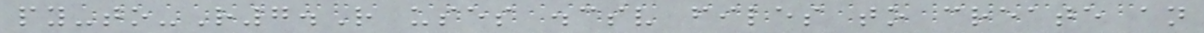py-to-R7.R uses .csv files to create an
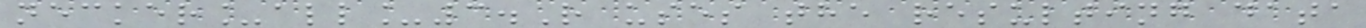necker_all_3.R uses the resulting data
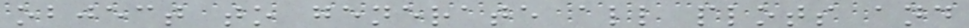object to generate all plots and
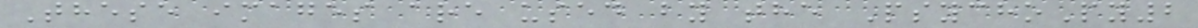These images are used by the PsychoPy2
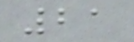21
